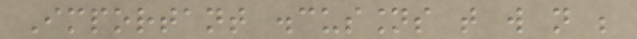Important discussions that will not be
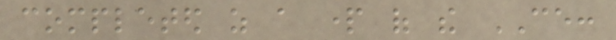completed as a part of the CE:
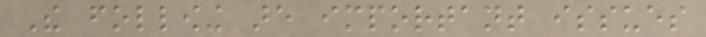The following are important issues
